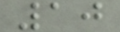10
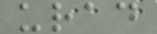urad
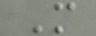M
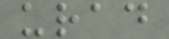urad
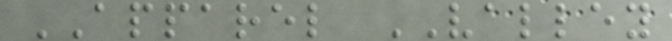APPAREL VALLEY
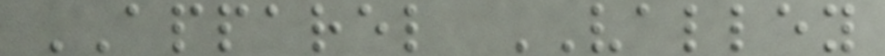APPAREL VALLEY
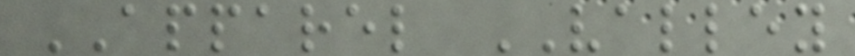APPAREL VALLEY
